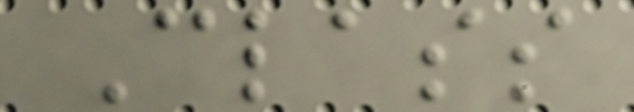Class
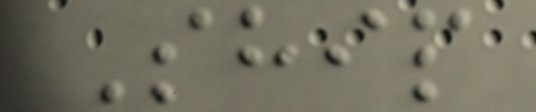Ship
